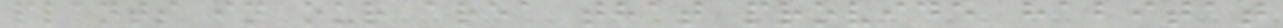plants in our area that provide habitat
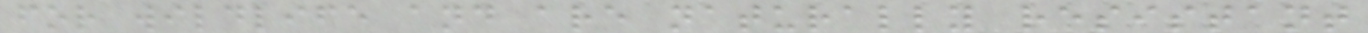for wildlife and are naturally resistant
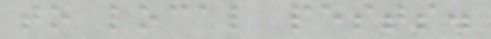to local pests.
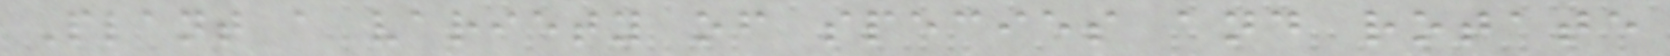Plant a variety of species and rotate
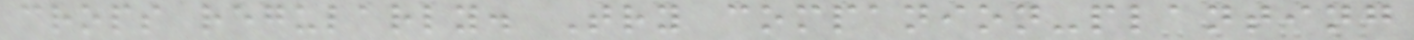crops regularly. Try companion-planting
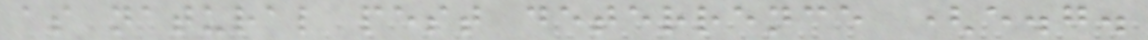as natural pest deterrence (e.g.
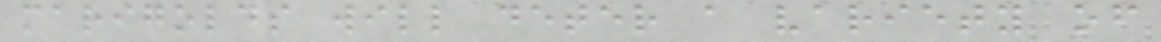marigolds will deter a variety of
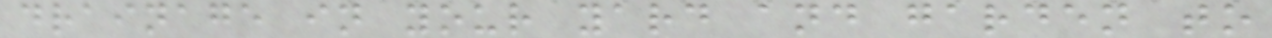drainage in your yard and garden to
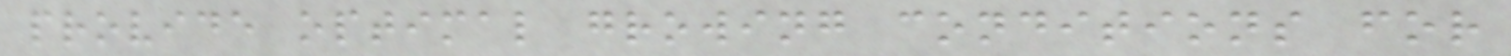provide optimal growing conditions for
